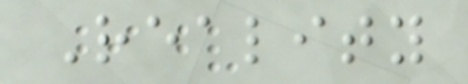Reality
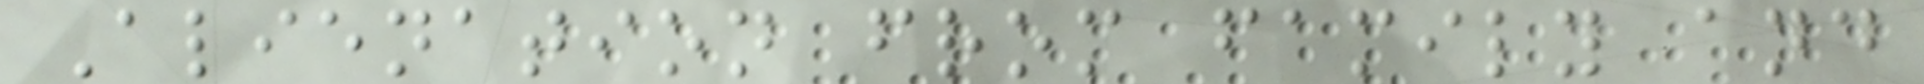Alienation from family and
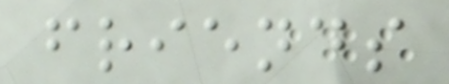friends
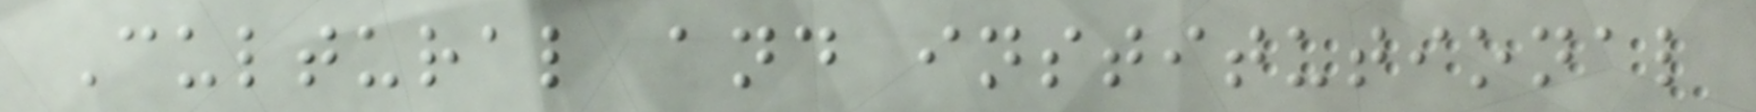Cultural and institutional
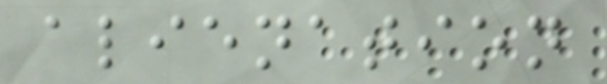alienation
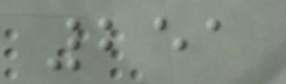251
